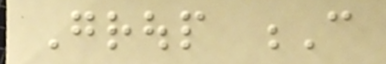Group C
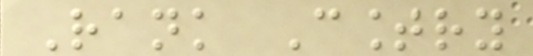Rank Country
